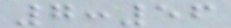7:56
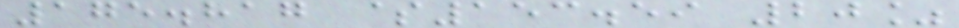175.817 $153.59 20%
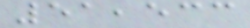51,533
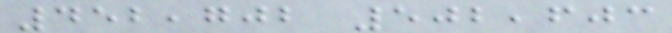452,702 502,603
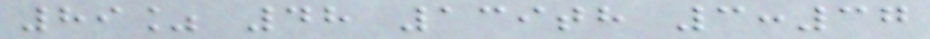89% 48 139th 3:37
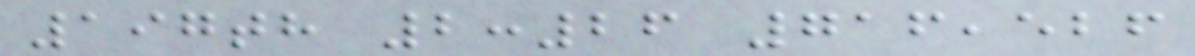197th 2:26 716,526
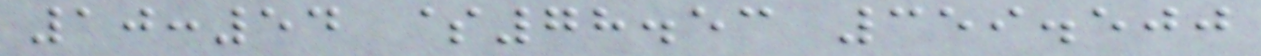10:54 $78.53 359.500
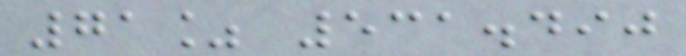71% 531.490
